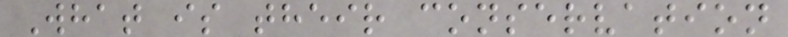What is their conservation
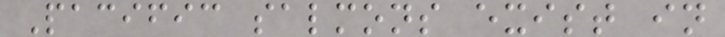Pacific salmons exist in
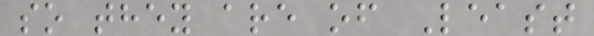so they are of Least
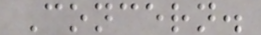Concern.
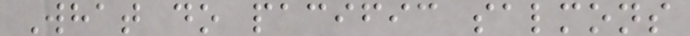What do pacific salmons
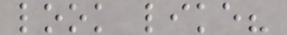look like?
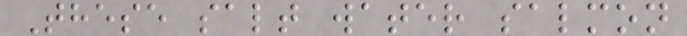These salt water salmon
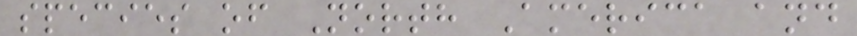species of North America and
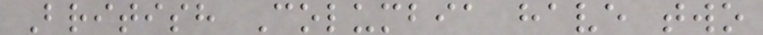British Columbia have two
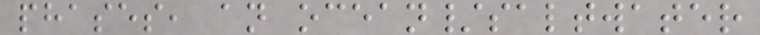phases, an ocean/saltwater
